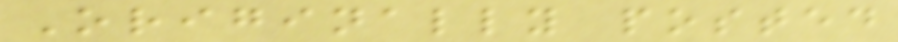Originally posted
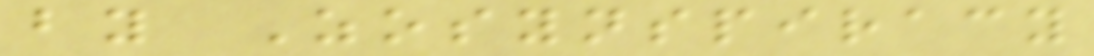by Zosynspiracy
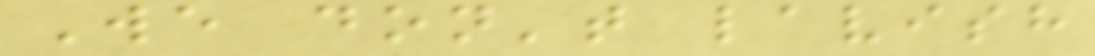We don't lavish
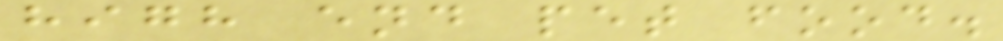high end pet food.
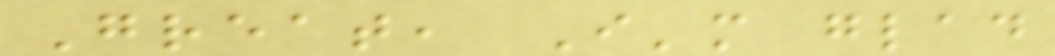Great, I'm glad
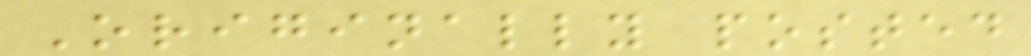Originally posted
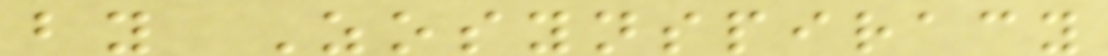by Zosynspiracy
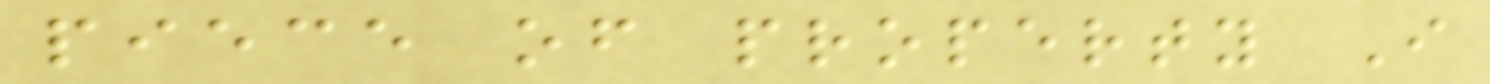piece of property I
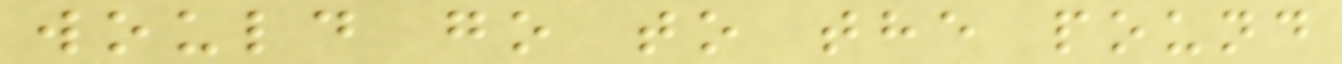would go to the pound
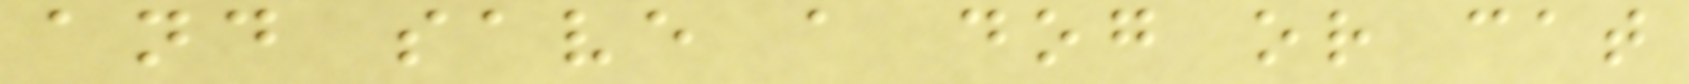and save a dog or cat
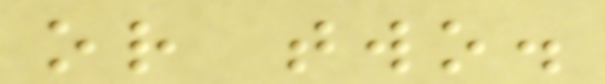or two.
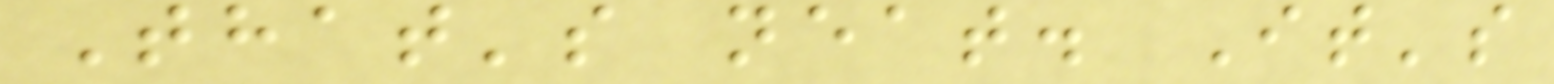That's neat. It's
